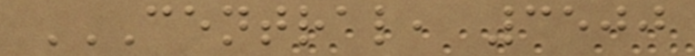CENTRAL, 3500
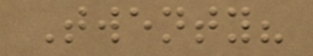Twenty?
